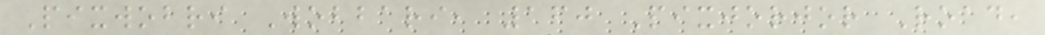Pixwobri Wobbari, 160 Pixjorjor Road,
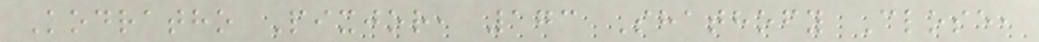Kodratho Pixjor, 173 Shathofy Close,
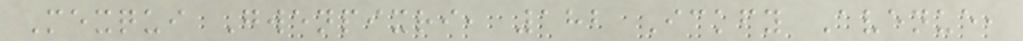Mexqui Gwenpixri, 182 Ickfy Avenue,
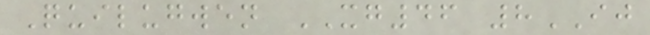Quilugwen XG46 8IJ
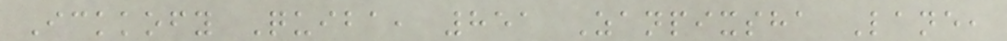Ickkofy Quiba, 851 Zanpixsha Lane,
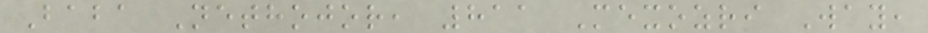Baba Nethojor, 811 Mexozri Way,
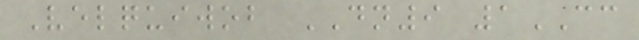Velquiwob DN9 1CC
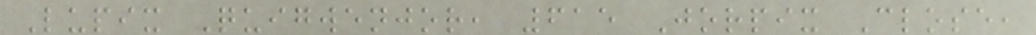Lupix Quigwenjor, 615 Jorpix Close,
